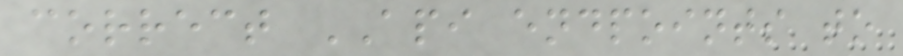correct API endpoints to
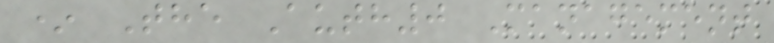* The Auth0 Management
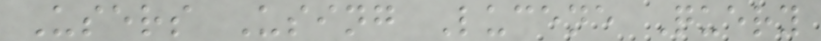Users Using Lucene Query
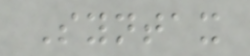Syntax
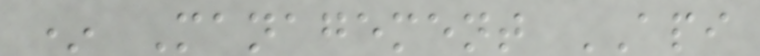* Management API
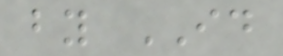by ID
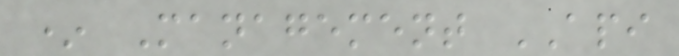* Management API
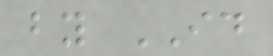by ID
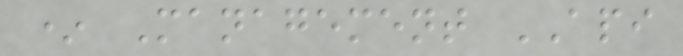* Management API
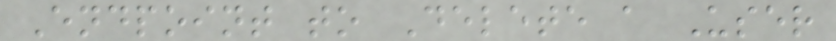Endpoint to Delete a User
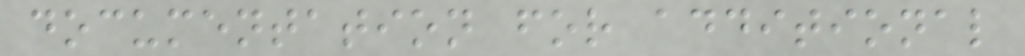documentation for additional
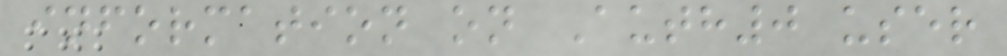information on Auth0 user
